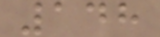148
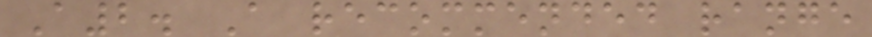A2. A recommended range
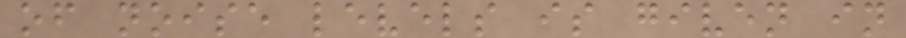of noise levels is given in
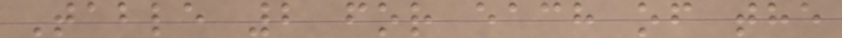Table 2 for each of the
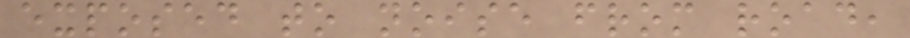exposed to noise from road,
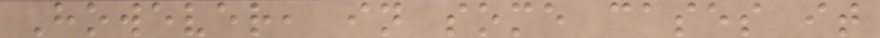However, in some cases it
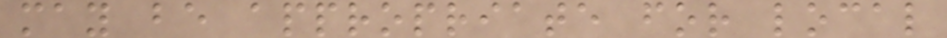may be appropriate for local
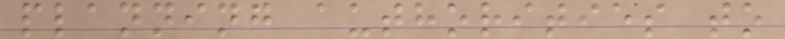planning authorities to
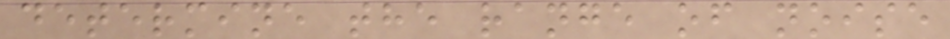determine the range of noise
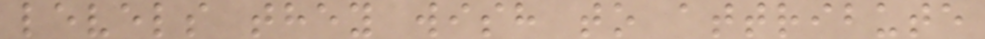levels they wish to attribute
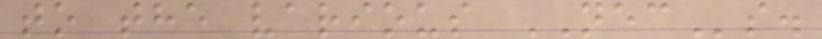to the various NECs.
